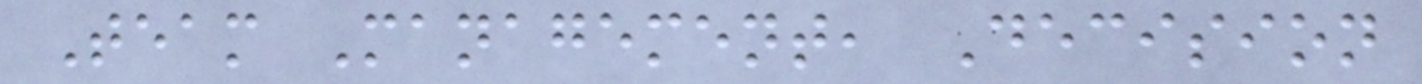Team Management, Decision
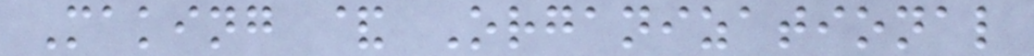Making & Organizational
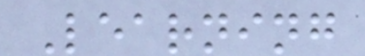Learning
